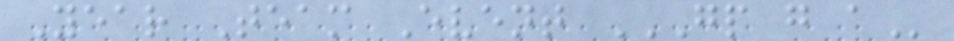Year Team Event GP G A
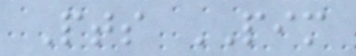Pts PIM
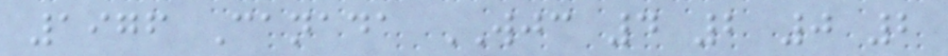1976 Canada WJC 4 2 0 2
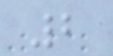2
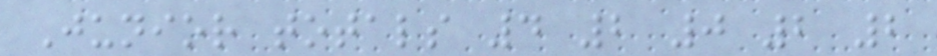Junior totals 4 2 0 2 2
